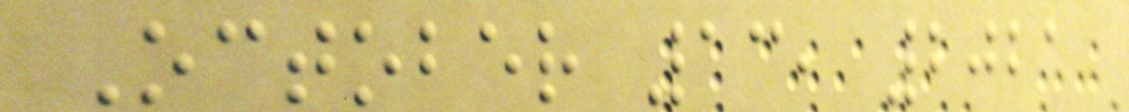October 13, 2021
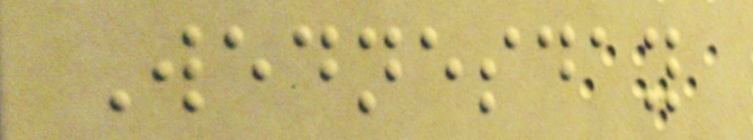Wednesday
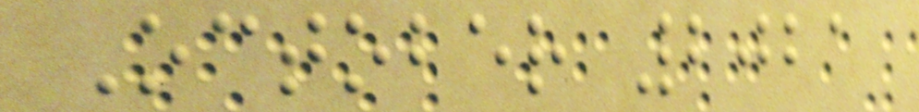October 2021
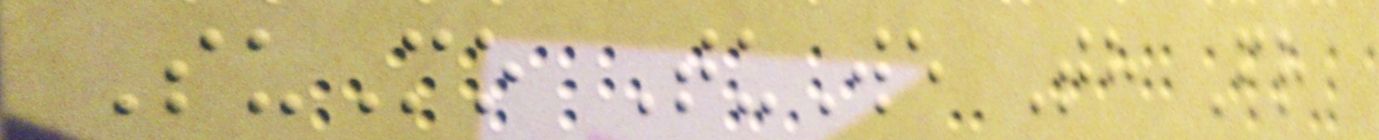SuMo TuWe Th Fr
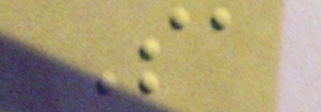Sa
